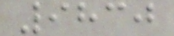9830
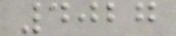4027
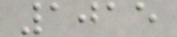1015
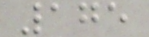175
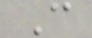C
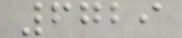6729
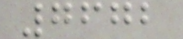7672
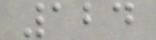124
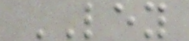LEY
